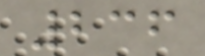236
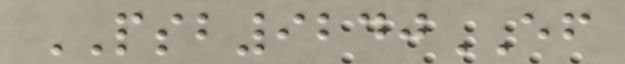PSB9240EF
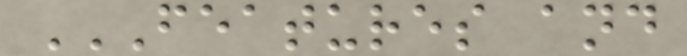FEATURES AND
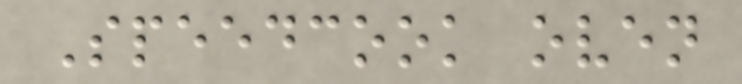Speedcook oven
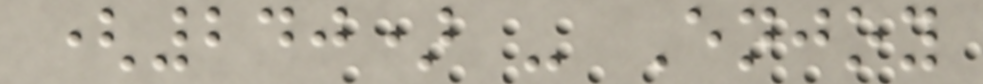(240) - Enjoy
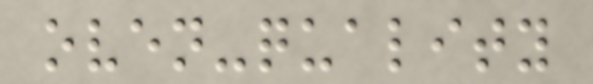oven-quality
